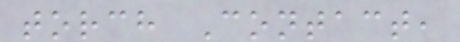torch Contact,
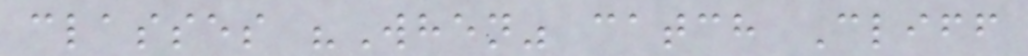classes "When" catch Cliff
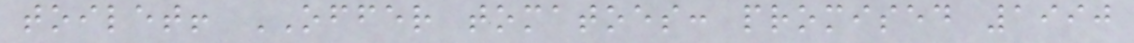toilet! OFFER tomatoes: promised 1990
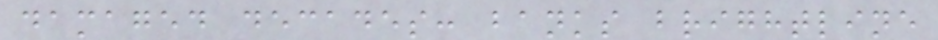damaged decades: banks brightline
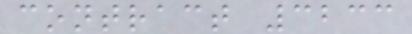contract 3233
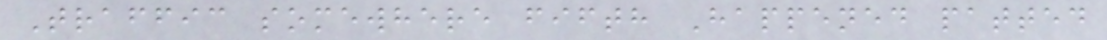Traffic somewhere fifth Happened patted
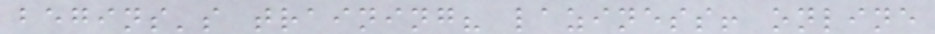begins's training? laziness! online
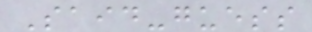Said-guess
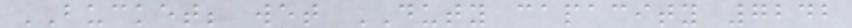BUCKET; wet DUTY capacity 7242
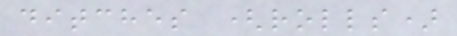ditches (rolls)
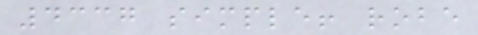4337 simple! robe
